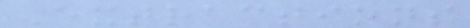Extractions
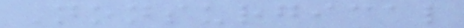Nonsurgical
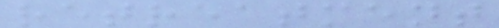retreatment
